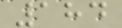184
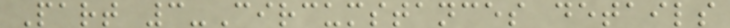Part 3-Circumstances details
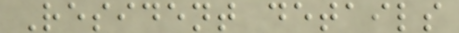Resident details
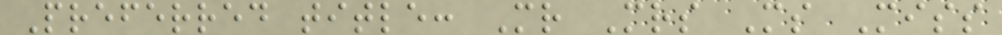Preferred title: Mr Mrs Ms Miss
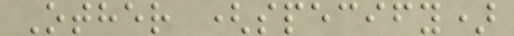Other (specify)
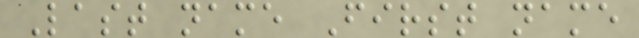Last name First name
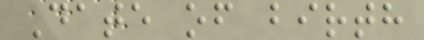Date of birth
